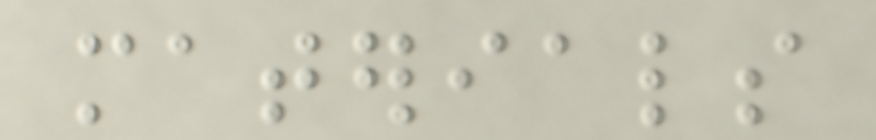materials
